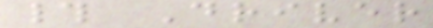# Driver
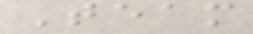Team
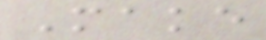Make
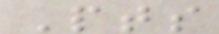Pts
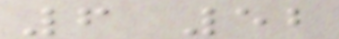6 52
